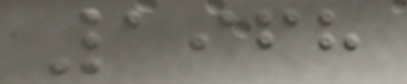1968
